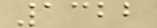1322
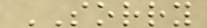SORRY
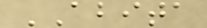ABITA
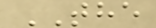THE
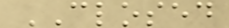CLOSED
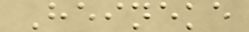Heineke
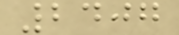2407
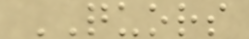QUORS
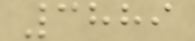3889
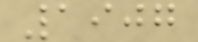1907
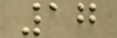17
